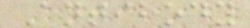Antibody
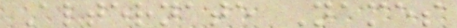Alternate Names
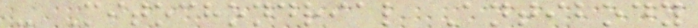- Mitochondrial Antibody
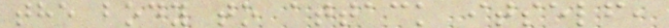the body to attack itself,
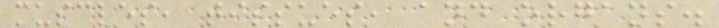muscles, tissues, and organs.
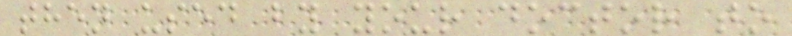then used by your doctor to
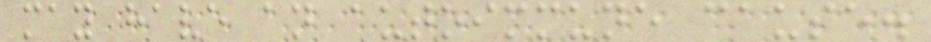may have an autoimmune cause.
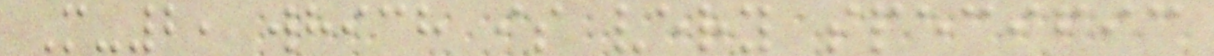M-2, which is very specific
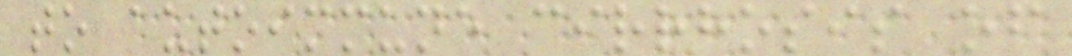to autoimmune cirrhosis of
